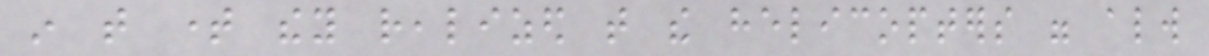in that time they realized that the helicopters were always
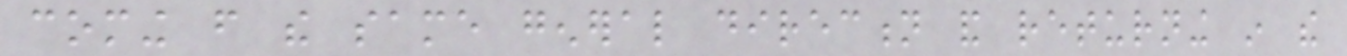coming from the same general direction and returning in the
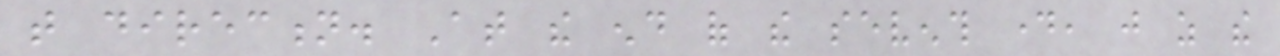that direction. At the end of the seventh day, just as the
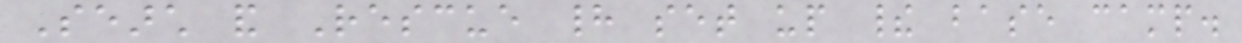Search and Rescue had set up their base camp.
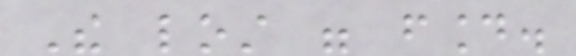The lost were found.
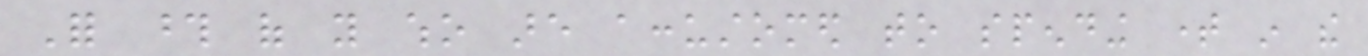For those of you who are accustomed to spending time in the
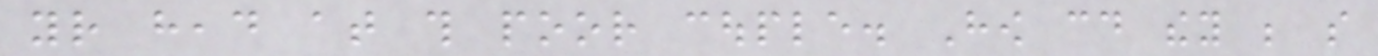your head at this poor couple. How could they be so
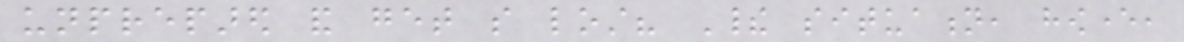unprepared and get so lost? Their situation, however,
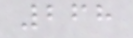268
